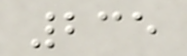235
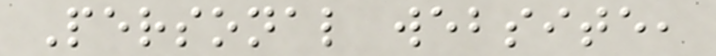Personal website,
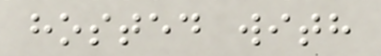hosted with
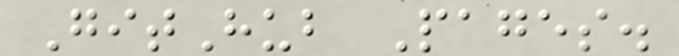GitHub Pages.
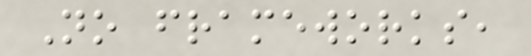No frameworks,
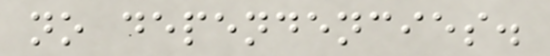no dependencies.
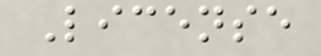License
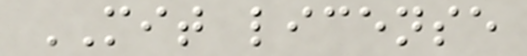MIT license
